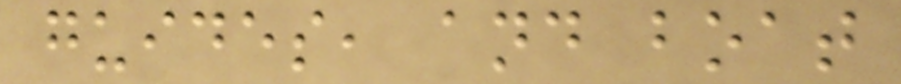guides, and boat
